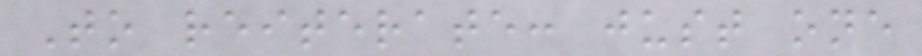To reiterate: just one
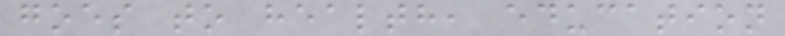goes to health, education
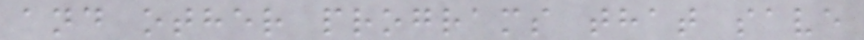and other programs that save
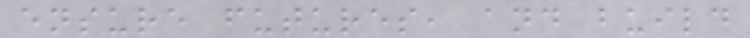ensure futures, and build
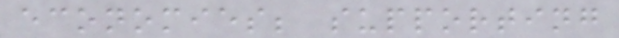economies; supporting
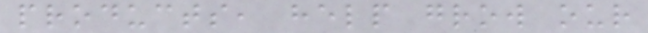products, help grow our
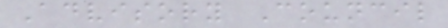Advisory Council
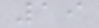19
